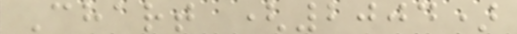Chart (2004)
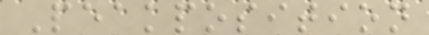Peakposition
